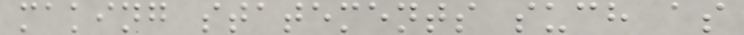making statements such as
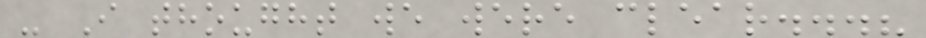- I thought we were clear...?
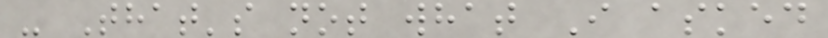- That's not what I asked
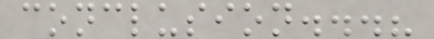conclusion...?
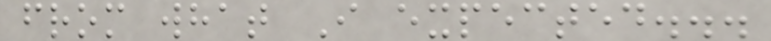from what I expected...
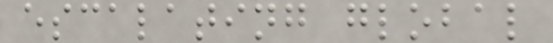escalating global
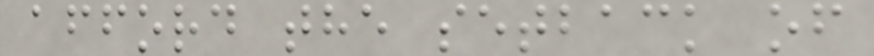afford the setback of
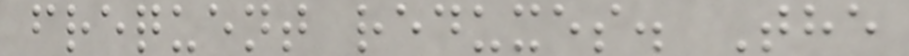frequent reduxes. The
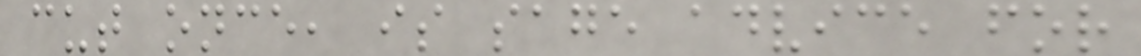cut once, is sage advice for
